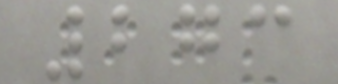273
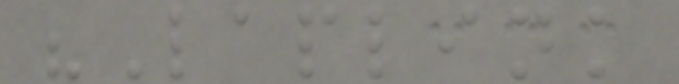"Laplink
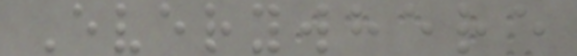Everywhere
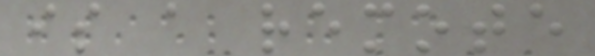is a remote
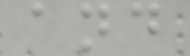and
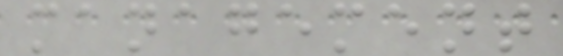management
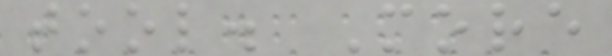tool. More
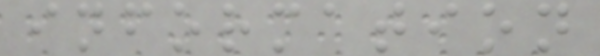information
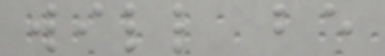will be
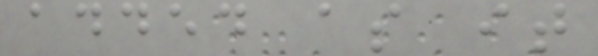added as it
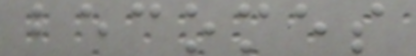becomes
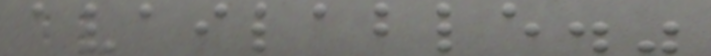available."
